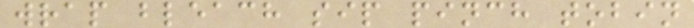wrap bleach sip pinch tobin
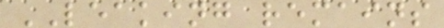LEAKING remains
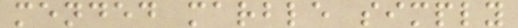mended marble simply
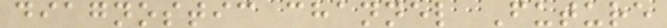diagnostic channel Future
